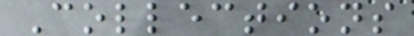Collections
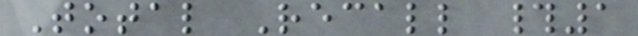Total Recall #1
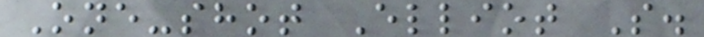One-shot Elliot S.
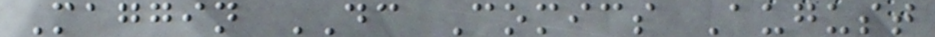Maggin DC Comics August
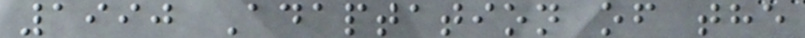1990 Adaptation of the
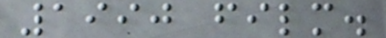1990 film.
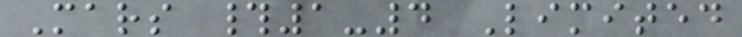Mars #1-4 Limited
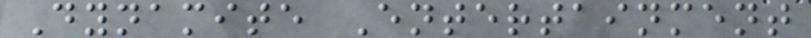Dynamite Entertainment
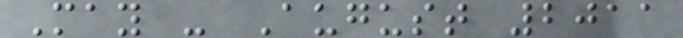May - August 2011
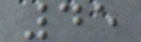45
